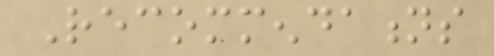Recommendations
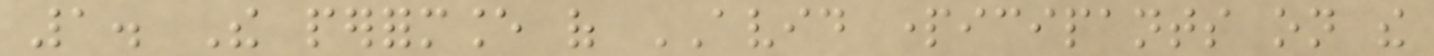1. The performance of AVID participants on the
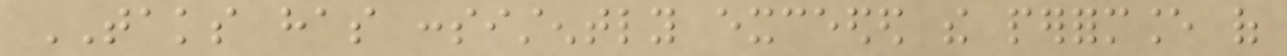TAKS has consistently exceeded the performance of
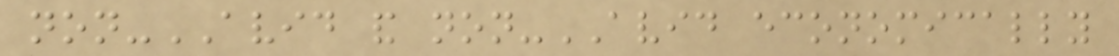non-AVID and non-AVID economically
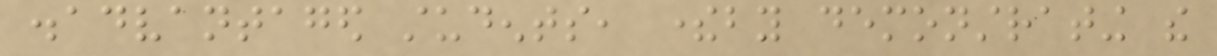disadvantaged students, thereby demonstrating the
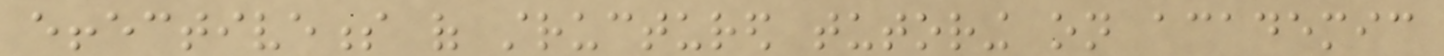effectiveness of structured tutoring on academic
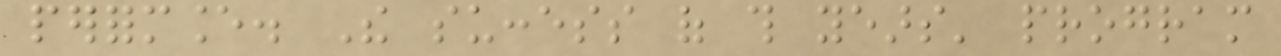performance. The success of this years' program
